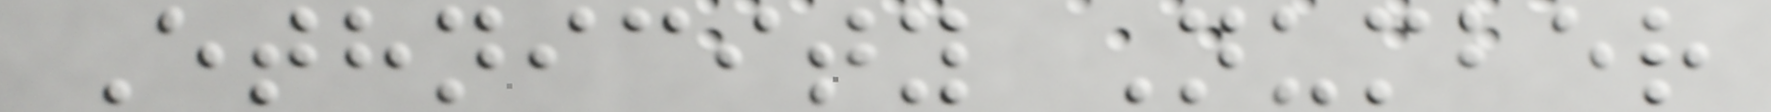Ethnicity Number
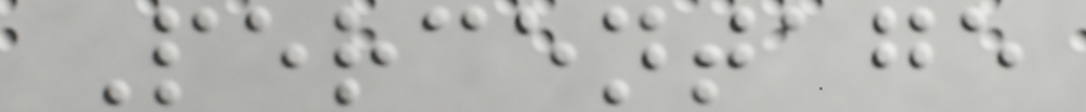Percentage
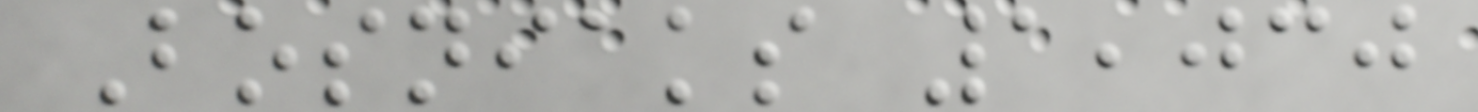Bosniaks 1,030
